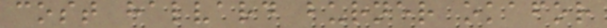cost halvard burner okafor
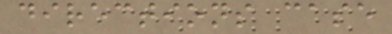directions case
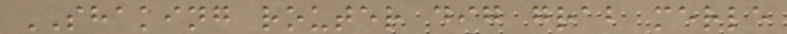SHAKING router dig grab merle
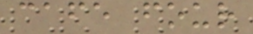cafe four
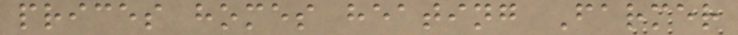prices homes heating Farmer
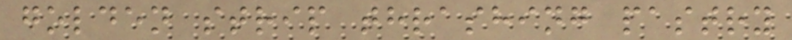golden strip thrashing pastry
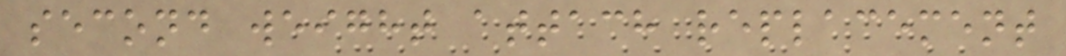second weight attach replacement
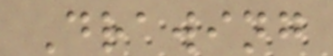Drawing
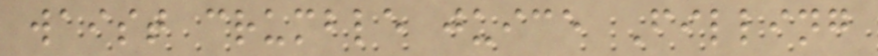waist crumble juice Filling
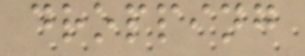dropping
